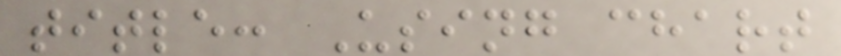title: Using chart
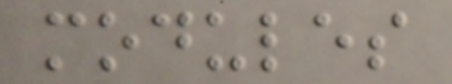modules
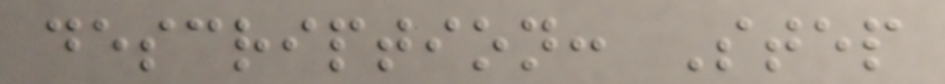description: Step
